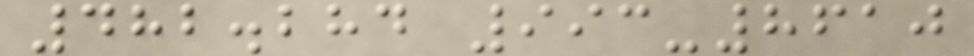482.284 993-8610
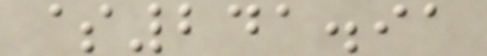$241.91
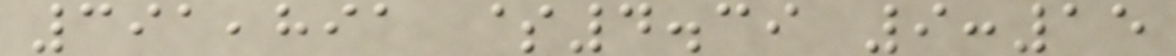391,891 $4.39 9:15
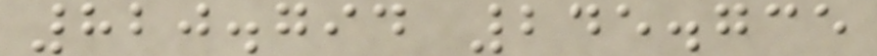820.794 245.735
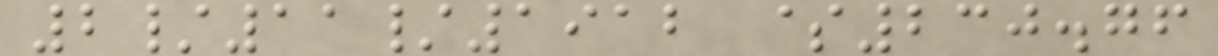2/11/1912 $230.76
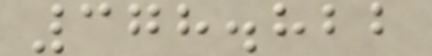378.822
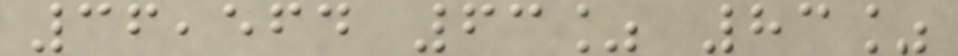36,564 63% 83%
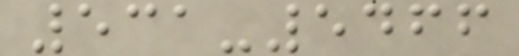531-5466
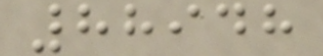88948
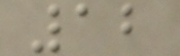12
